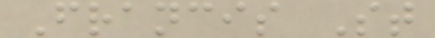Francis St
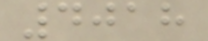4018
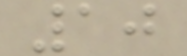10
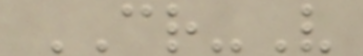CR-V
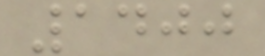1400
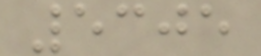5305
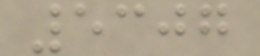5307
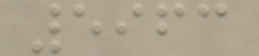5963
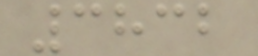3832
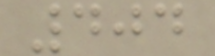404
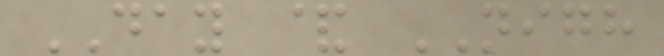DAY & NIGH
